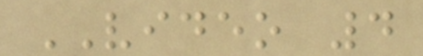VIDEO 4
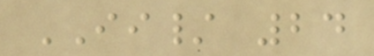II/ 24
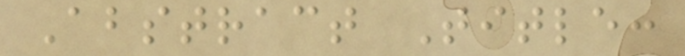Abstract Title:
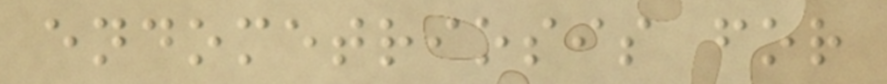endometriosis for
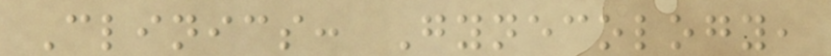Clinics: Gynecology,
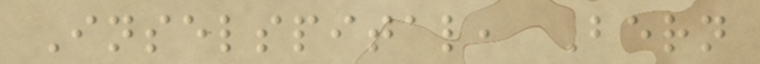Inselspital, Bern
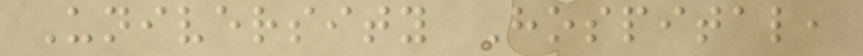University Hospital,
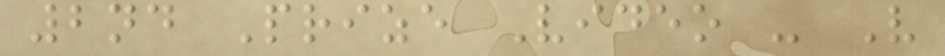2nd Prize Video - V
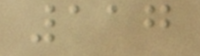117
